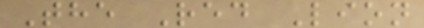The Red Lion
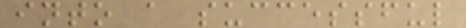into a successful
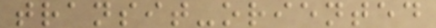transit-oriented
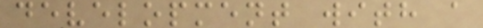development with a
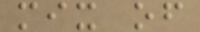mix of
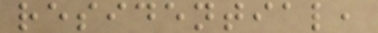residential,
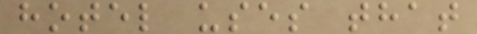hotel uses that
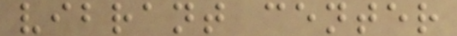vibrant center
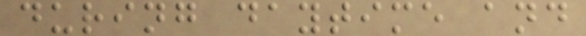during daytime and
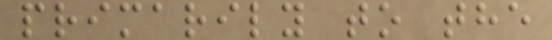primarily to the
